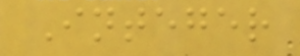Integer
